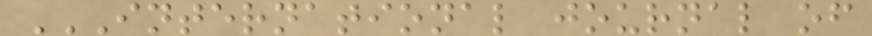INTERNATIONAL JOURNAL OF
